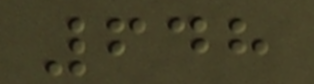648
